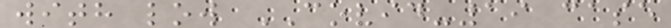with low COVID-19 case
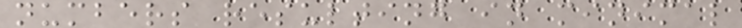numbers resulting in minimal
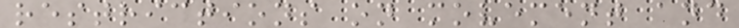restrictions on movement and
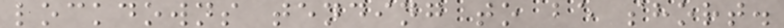lockdowns tending to be short.
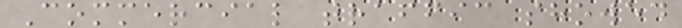Commercial traffic showed
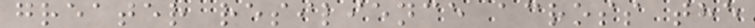greater resilience across the
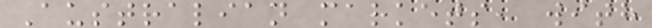Australian markets, with
